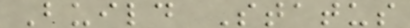Build Status
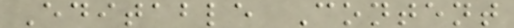Editable Content
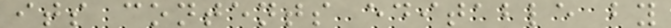its contents editable by
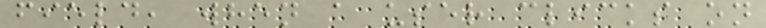field, when a user clicks on
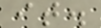it.
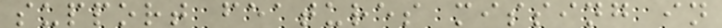support features missing in
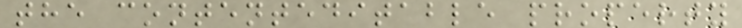the contenteditable property
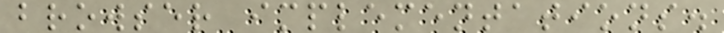browser implementations.
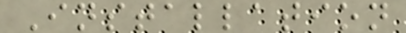Installation
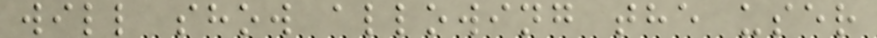will show allowing the user
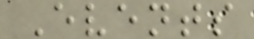Events
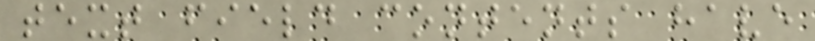text field contents have
